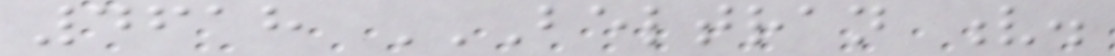4618 BELTRAN V.
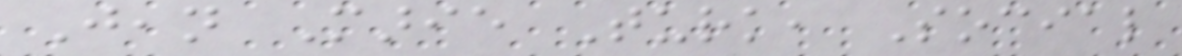Jean Marie Turk, Social
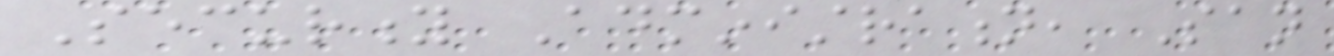Security Administration, San
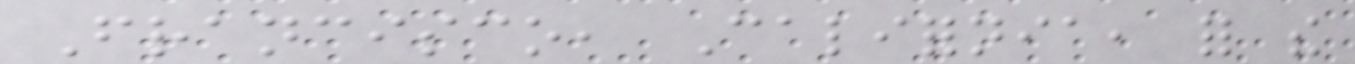Francisco, California, for the
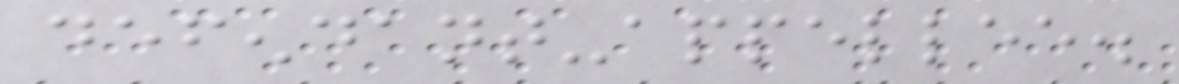defendant-appellee.
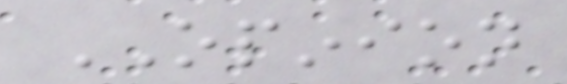OPINION
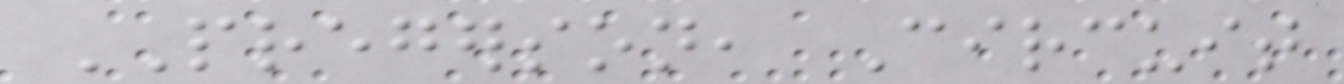PREGERSON, Circuit
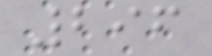296
